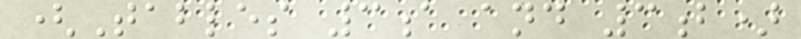(Tables 3a and 3b)
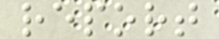report
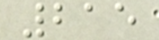215
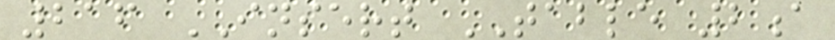216 INSERT TABLE 2a
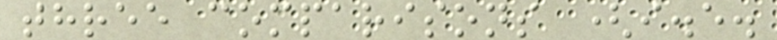three comparisons (i.e.
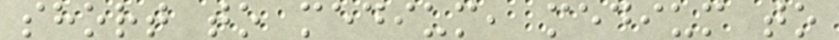short to medium, medium to
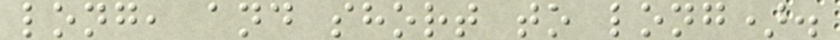long, and short to long).
